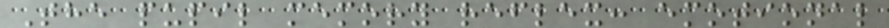The pupil memory reflex: emotional
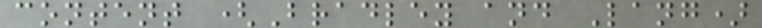content (Bradley and Lang)
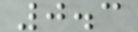0.3
